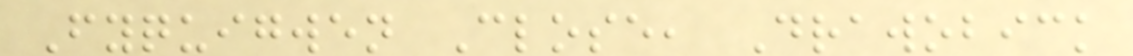Fyquigwen Close, Drawobick
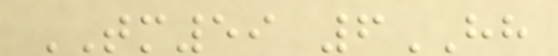TM59 6HH
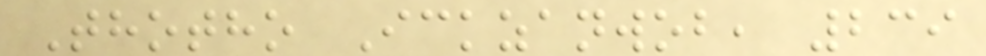Thotho Ickzanwob, 239
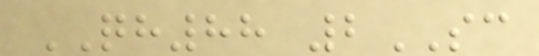QH88 2SC
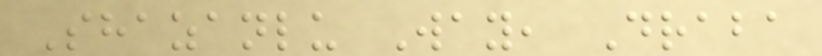Shazanlu Way, Draba
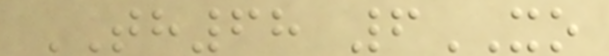TH68 6XO
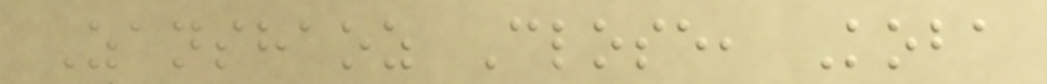Zanshaoz Close, Koba
